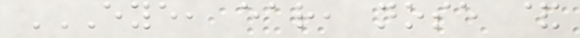EYE, EAR, NOSE &
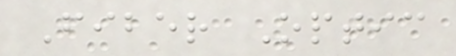Fiber Optic
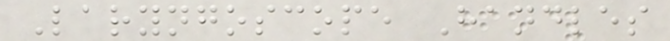Laryngoscope Handles
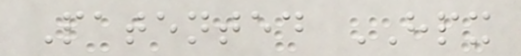Patented HPX
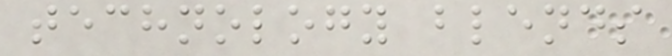technology blends
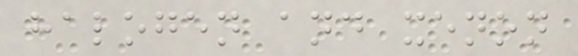halogen and xenon
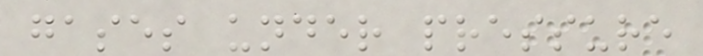gases under pressure
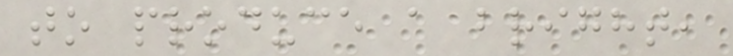to produce a bright,
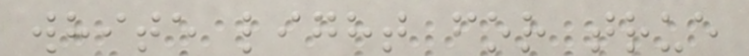white light for true
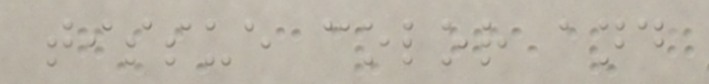tissue color and
